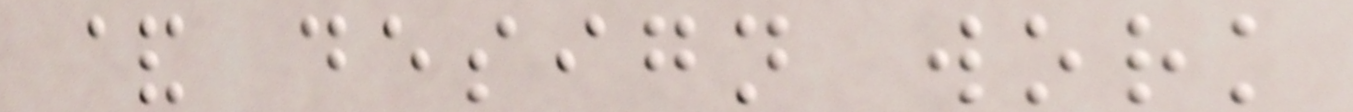& design work
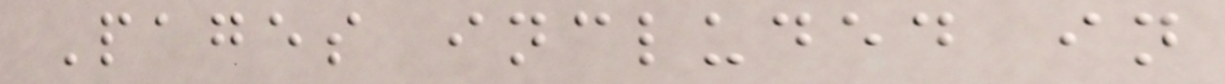Pages included in
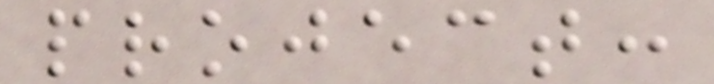project:
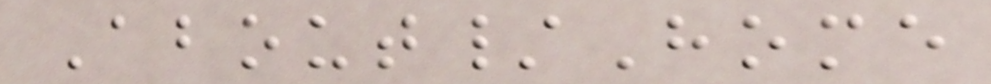About/Home
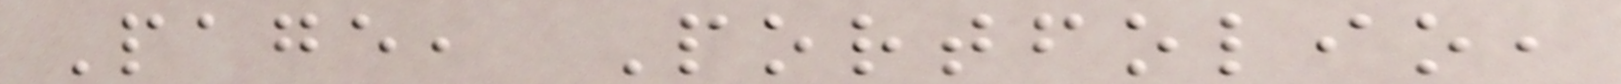Page, Portfolio,
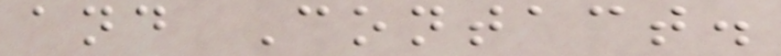and Contact.
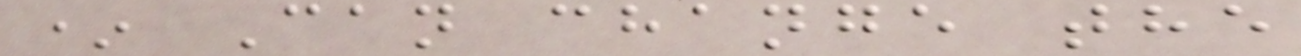* Can change the
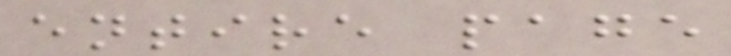entire page
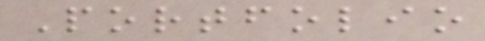Portfolio
